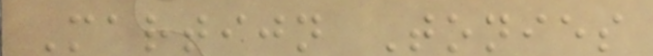Martijn Tonies
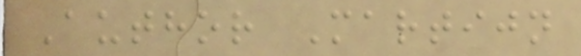Author Martijn
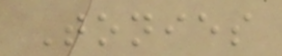Tonies
